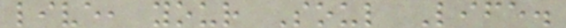live, your Soul Life.
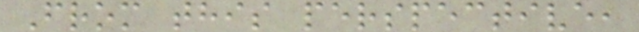From this perspective,
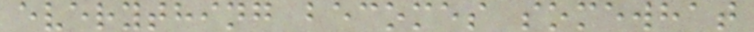everything becomes somewhat
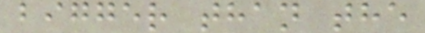bigger than the
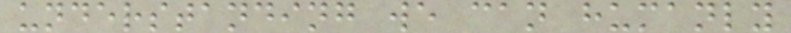understanding we can humanly
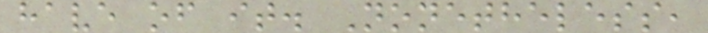have of it. Nonetheless,
